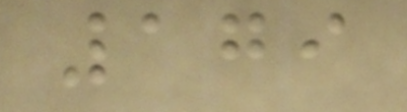179
